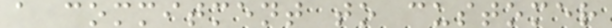a commitment to customer
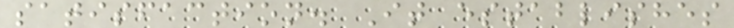satisfaction. It establishes
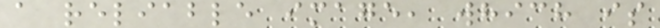a reliable image, which is
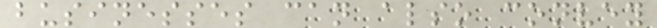businesses can also convey
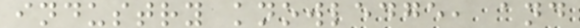industry knowledge, and
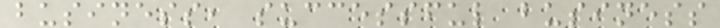business, successful business
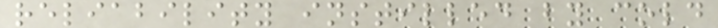reliability instilled by cold
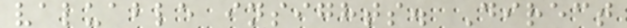valuable insights. Direct
